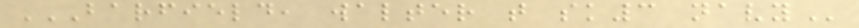BARFIELD, WALTER T SK3 NAVY
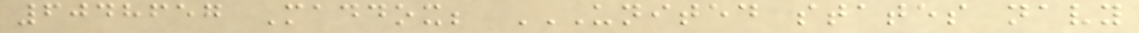6048657 Maddox; UNITED STATES NAVY
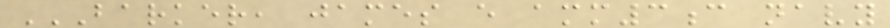BARKER, JAMES E AMM3C NAVY
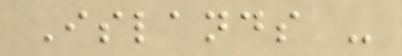Islands -
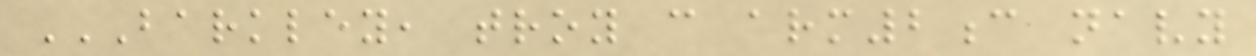BARKLEY, TROY C ARM2C NAVY
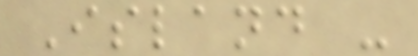Island -
